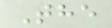The
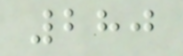280
